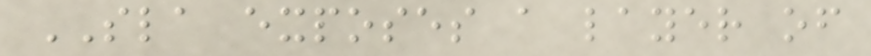SLA exposes a layer of
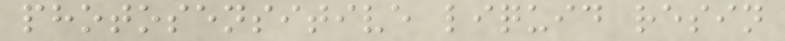photosensitive liquid resin
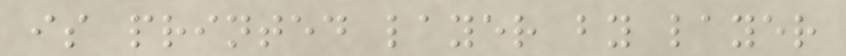is printed layer by layer
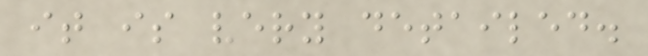it is very detailed.
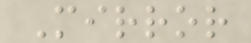Mirror
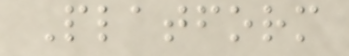Platform
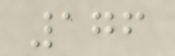176
